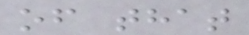of that
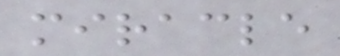miracle
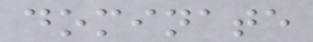dominate
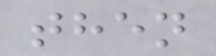then
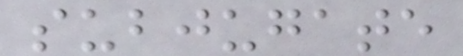subjugate
